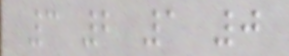3 2 1 0
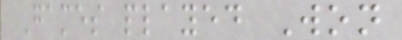Games played Won
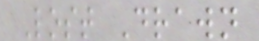Lost Drawn
